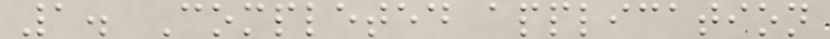1. Completed application
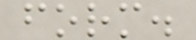form.
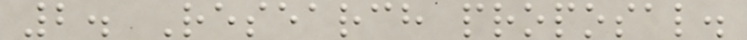2. Research proposal.
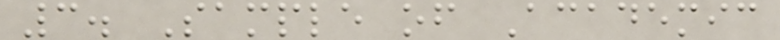3. Sample of Academic
